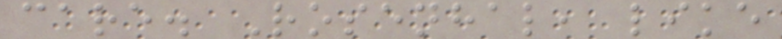care. Rosenhal, like
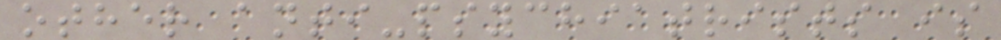other anti-psychiatrists is
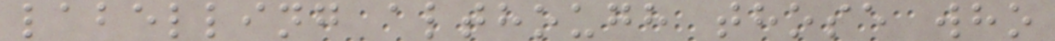labelling although those who
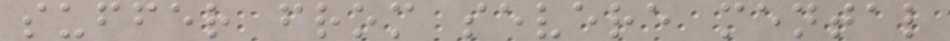suffer from severe mental
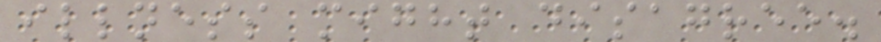illness might disagree.
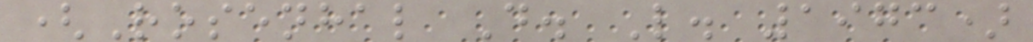(Rosenhal D. L. 1973)
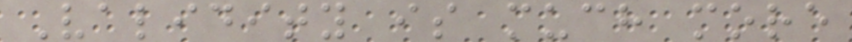Validity is much more
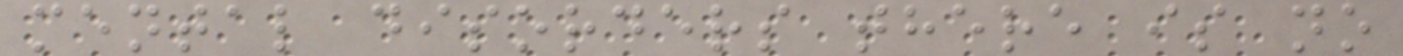mental disorders there is no
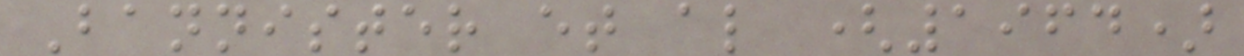Bannister et al (1964)
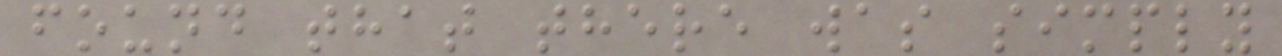found that there was simply
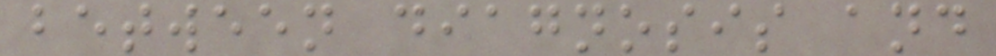between diagnosis and
